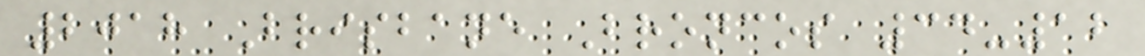2018 Brisbane Broncos 34-12
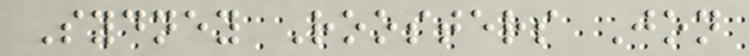Sydney Roosters Jon
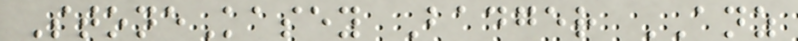StoneKasey Badger ANZ
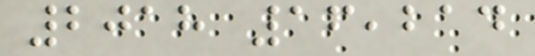2018 16,214
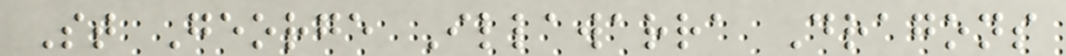St George Illawarra Dragons
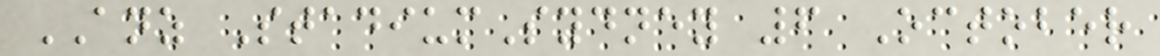ANZ StadiumSydney 6 October
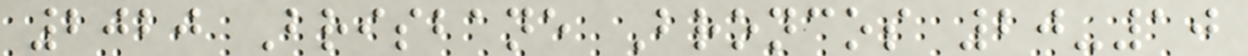2020 Brisbane Broncos 20-10
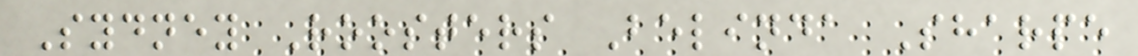Sydney Roosters Belinda Sharpe
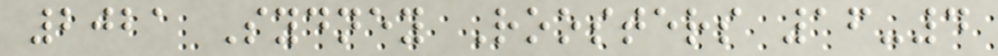2021 Sydney Roosters 16-4
